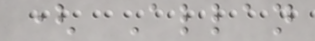( Allan
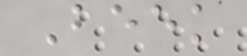Beek
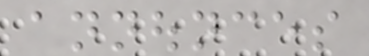announces
